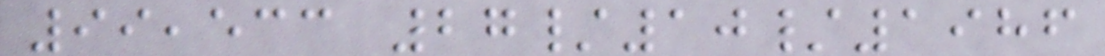99,533 27/10/1986
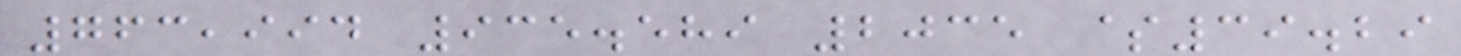763,994 935.589 2035 $39.29
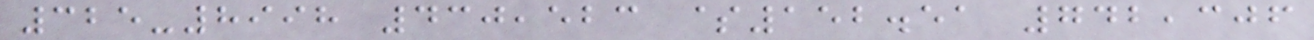325-8998 430,523 $152.51 742,306
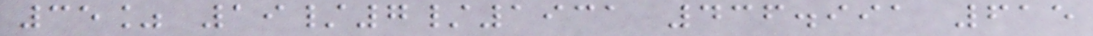35% 19/7/1931 436.991 615
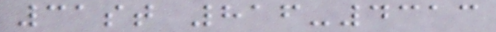31st 816-4313
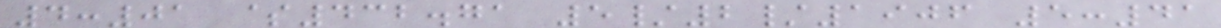4:01 $432.71 5/2/1906 5:41
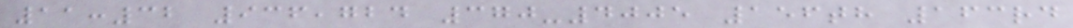11:32 936,724 370-4005 156th 163rd
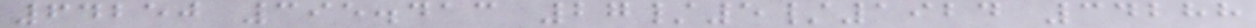64250 395.413 27/5/1924 34288
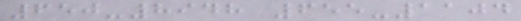650-8948 655-1104
